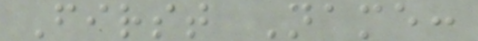First Name:
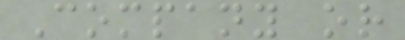Company or
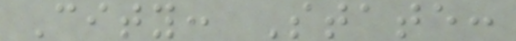City: State:
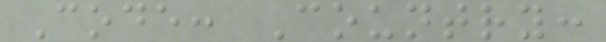Code: Country:
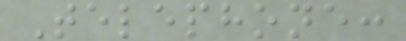Telephone:
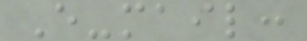E-mail:
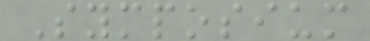Symposium
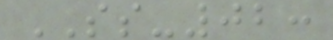SS-02:
